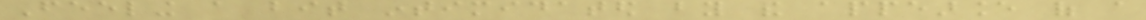Feeling a bit intimidated by the appearance of a
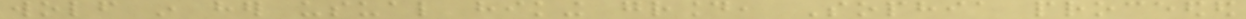wolf in her usual hiking ground, Sophia proceeded
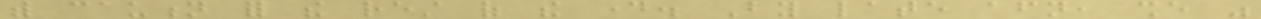with caution for the rest of the day. By late afternoon, she was
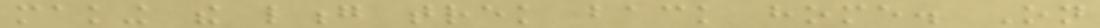making the long trek back home. On
